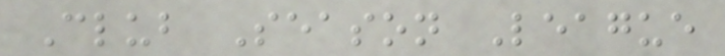Club Season League
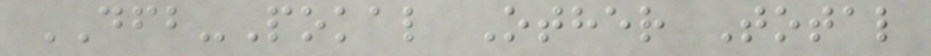DFB-Pokal Other Total
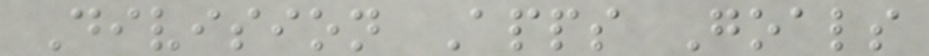Division Apps Goals
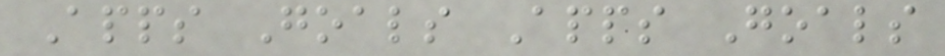Apps Goals Apps Goals
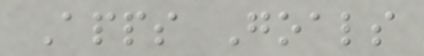Apps Goals
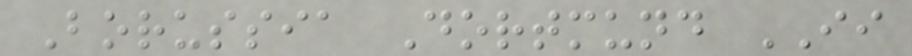Borussia Dortmund II
